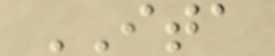ITA
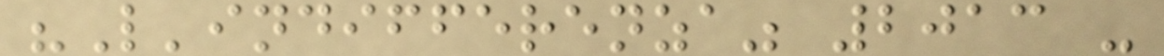"L'indifferenza" 2013 -
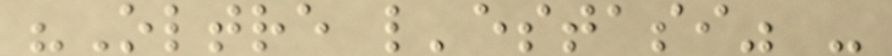"Oltre l'estasi" -
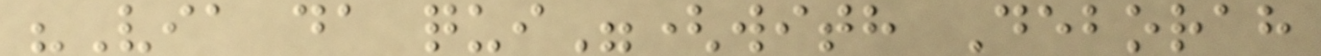"Via da qui"(with Deborah
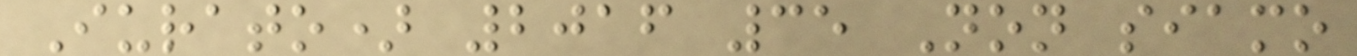Iurato) 2016 35 Non siamo
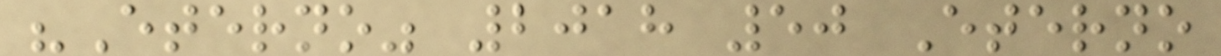"Eterno" 2018 50 Eterno
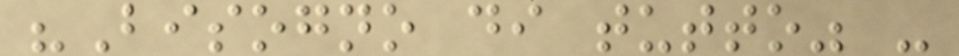"Bisogno di tutto" -
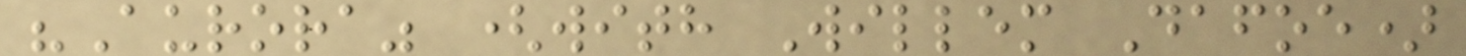"Aurora" (with Willem Dafoe)
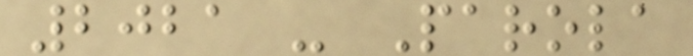2021 - Parola
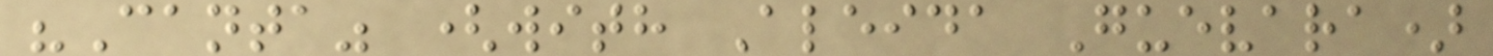"Canta" (with Aleida Guevara)
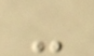-
